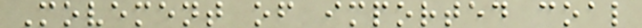Movement of imported coal
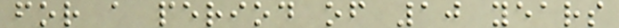for a period of 10 years
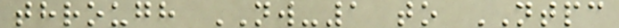through NW-1 to NTPC
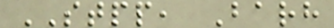STPP, Barh
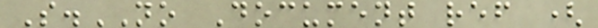S.NO Document ref (
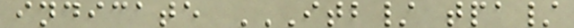indicate ITB/ TPA/
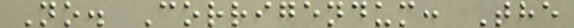No. Corrigendum: The
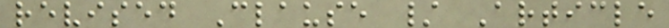revised Clause / Article
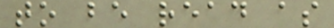to be read as
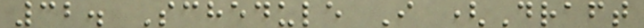32. Schedule I (Draft
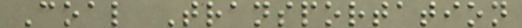Coal Transportation
